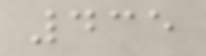435
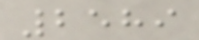2589
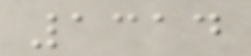1314
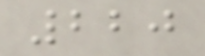220
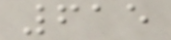615
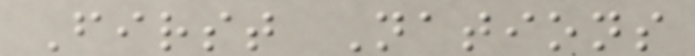First Nations
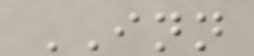INN
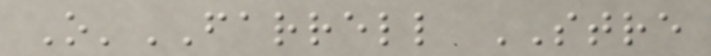O'FARRELL STRE
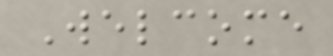Welcome
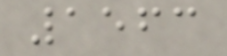1563
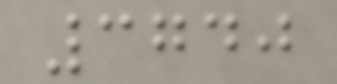3740
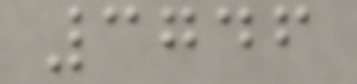3746
